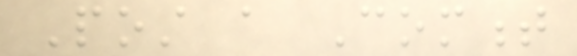Post a Comment
